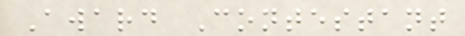Award Contestant
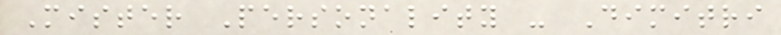Mister Personality - Dimitri
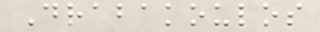Drabakoulos
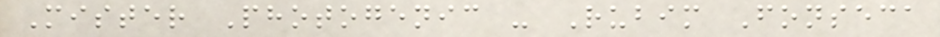Mister Photogenic - Rubim Fonseca
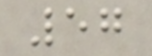57
